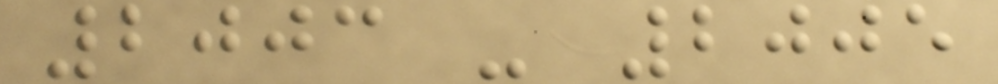2003 - 2005
